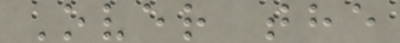Over the
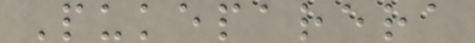Pukeparera
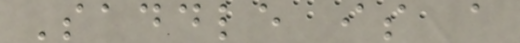Saddle is a
